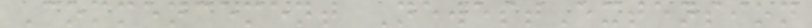Commencement NewestExtension
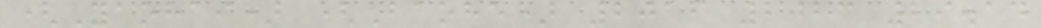(Yaohai) (Baohe) 2016 2023 29.14
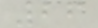26
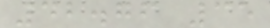42.76 35
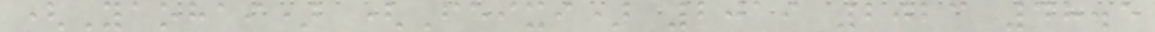(Yaohai) (Feixi) 2019 2023 48.5
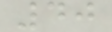40
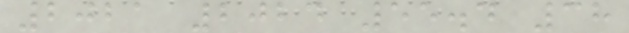2021 2024 55.4 38
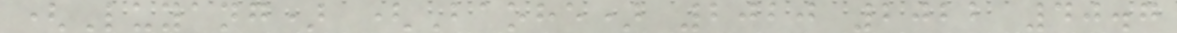(Luyang) (Baohe) 2020 2022 40.7
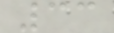33
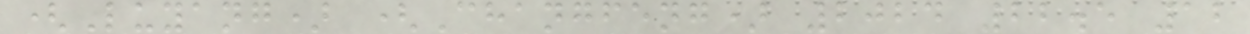(Luyang) (Changfeng) 2024 22.5 12
